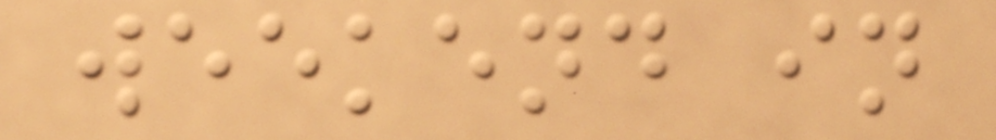weekend in
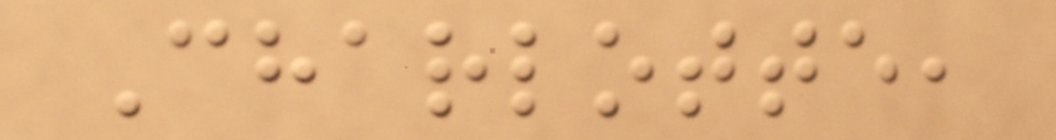Charlotte,
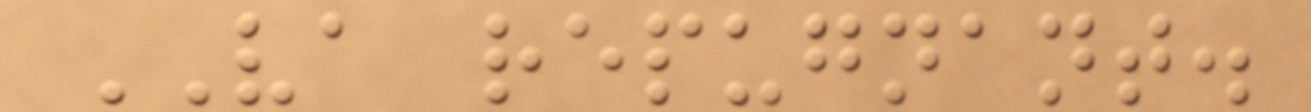VA repugnant.
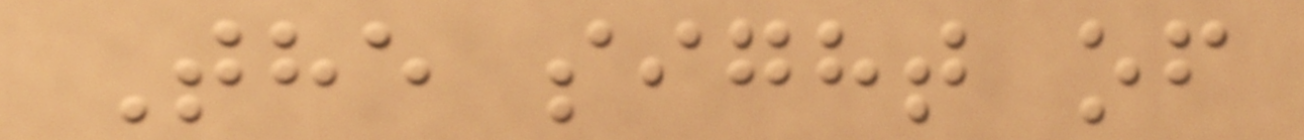The sight of
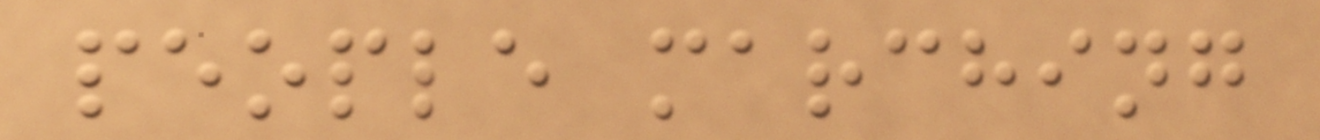people marching
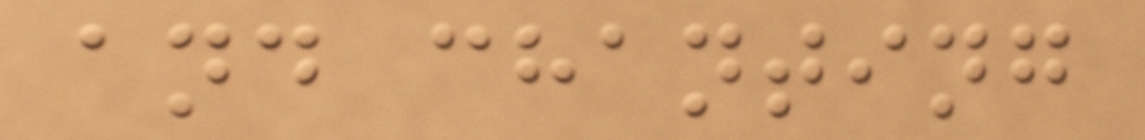and chanting
